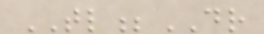TL;DR
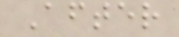After
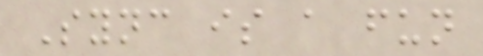Sync is a fun
